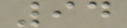94
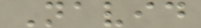Navid
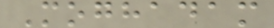Moghadam
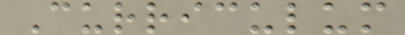Curriculum
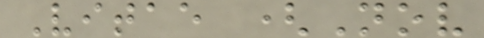Vitae (Nov
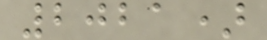2021)
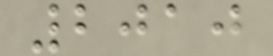2010
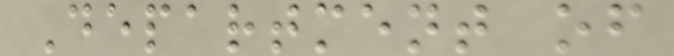Department of
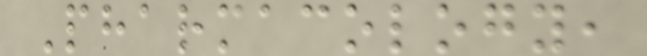Pharmacology,
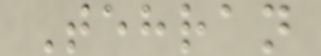Tehran
